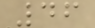46
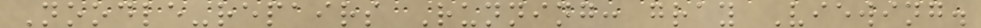Noodle-repairs Running: gray Viewing.
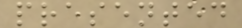presented
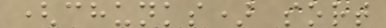(chunks) sort
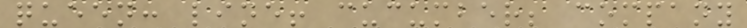queen: line! cucumber; company
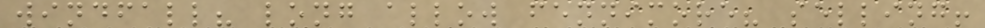windfall? long allow fennimore? selling!
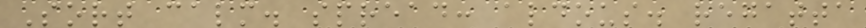Sort calm. spread: aldous. regatta
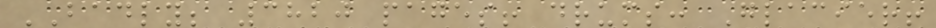BADLY; 3820 pages! drums: Glacier!
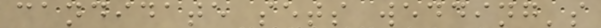candidate sets wedding's
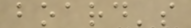board's
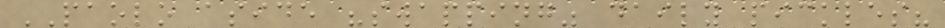PAOLO aside "swapping" daily pickles?
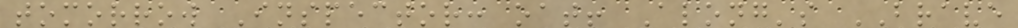tomorrow Inspector: oat! Along's BRAVE
